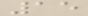15
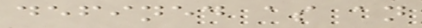defined as an
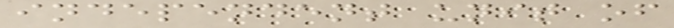independent unit of
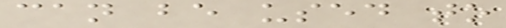can be used to
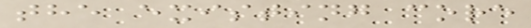the existing core
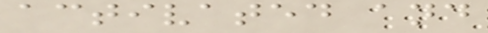activated and
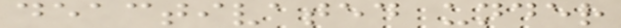deactivated under
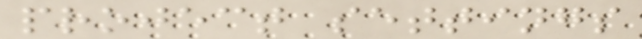project settings
